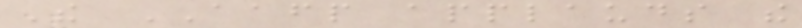The AAFP applauds the
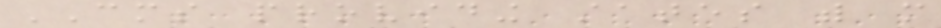CMS providing states with more
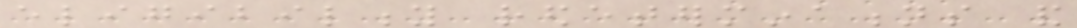eligibility redeterminations and
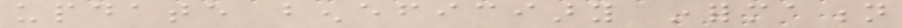update beneficiary information
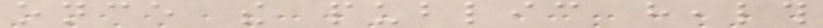once the public health
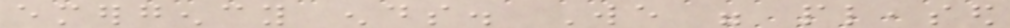emergency ends. We were pleased
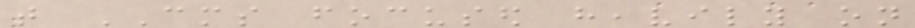that CMS focused heavily on
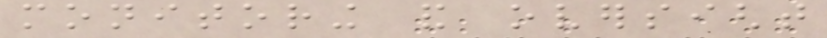monitoring and oversight
